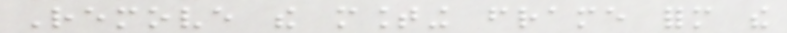Remove the mounting frame form the
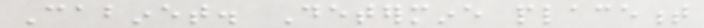Cabinet. Determine placement
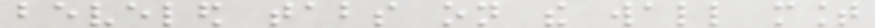beveled tabs on the wall mount
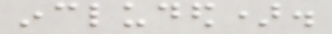included).
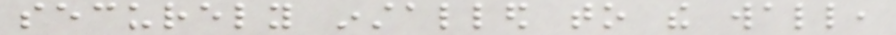securely installed to the wall,
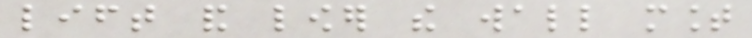lift and lower the wall mount
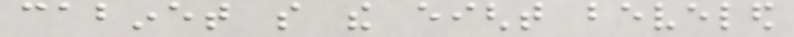cabinet so the eight beveled
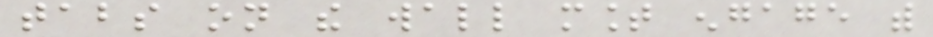tabs on the wall mount engage with
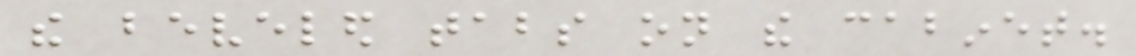the beveled tabs on the cabinet.
